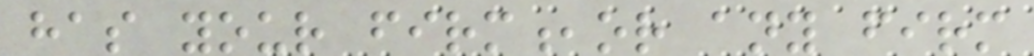has your firm,or any firm
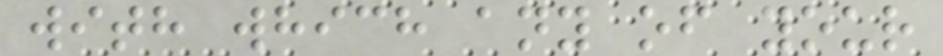with which any of your
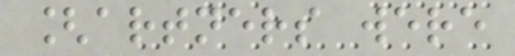[artners were
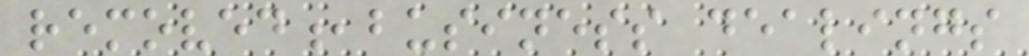removed,business dealings
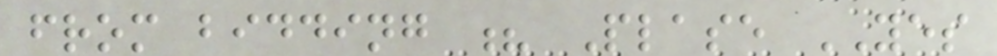from bidding ? Plase YES
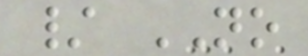/ NO
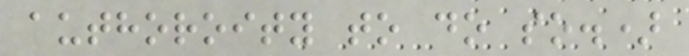authoroity to do so.)
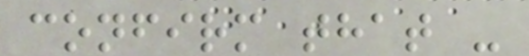confirm that -
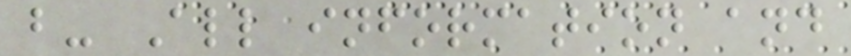b- All information and
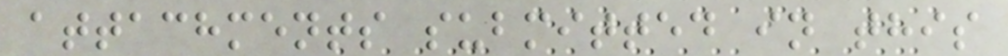attachments submitted in this
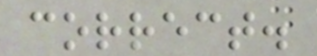correct.
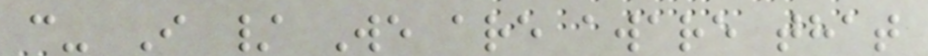c- I / We are aware that
